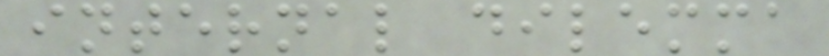internal dilemma
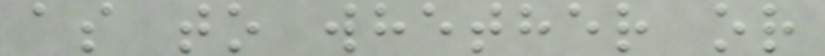as to whether or
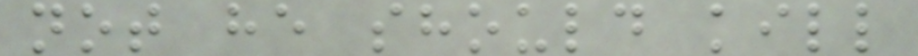not he should kill
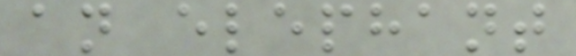an elephant
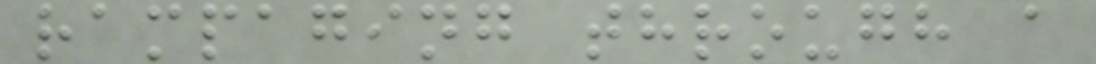rampaging through a
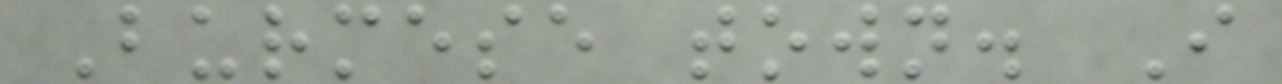Burmese town. I
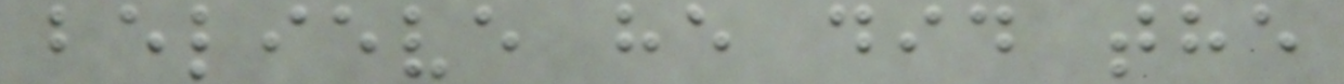believe he did the
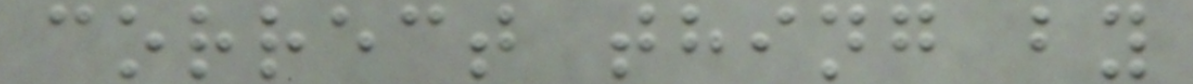correct thing by
